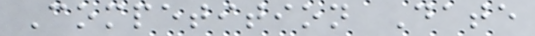Competition Date
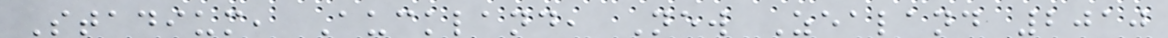Stadium, Auckland, New Zealand 2010
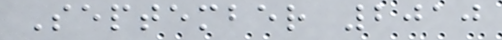September 2010
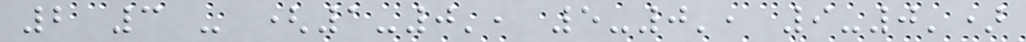2 3 - (1-0', 5-0', 9-0')
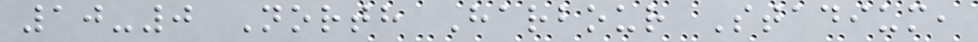10-0 North Harbour Stadium,
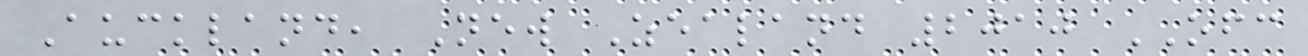Auckland, New Zealand 2010 OFC
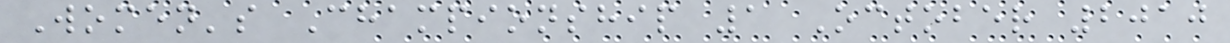Women's Championship 1 October 2010
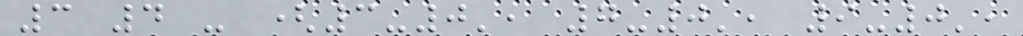3 4 - (3-0', 7-0', 9-0',
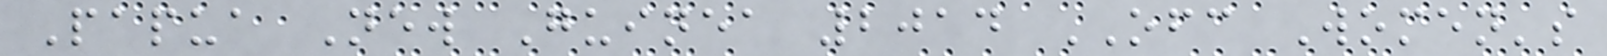Papua New Guinea 2014 OFC Women's
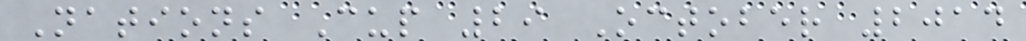Nations Cup 29 October 2014
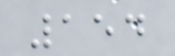154
